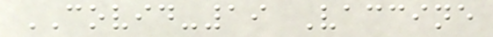COVID-19 Vaccine
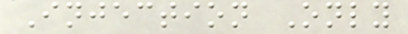Injection Only
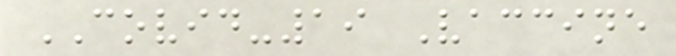COVID-19 Vaccine
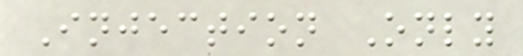Injection Only
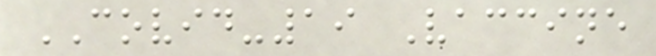COVID-19 Vaccine
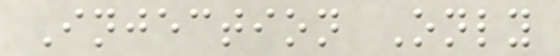Injection Only
